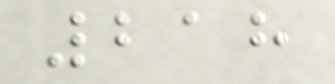218
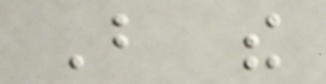But the
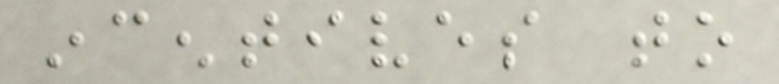incentives to
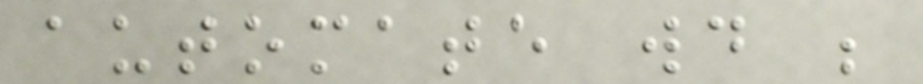automate would be
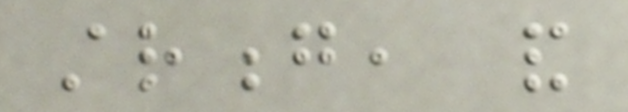strong, and
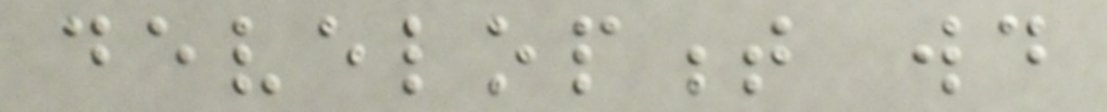development would
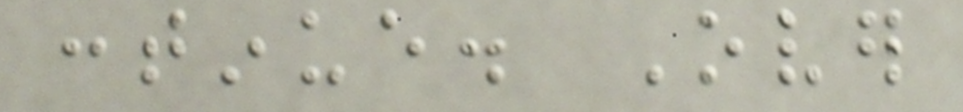continue. Over
